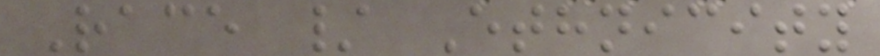Race / Ethnicity
